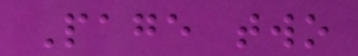Page two
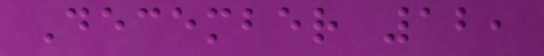December 12,
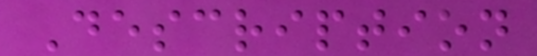Description
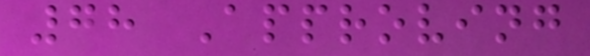78 Approving
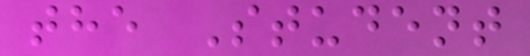the Student
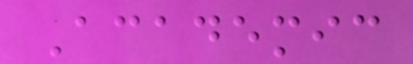Academic
